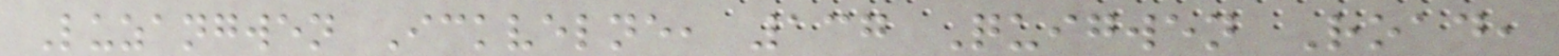Luzangwen Ickvelne, 137 Quigwen Road,
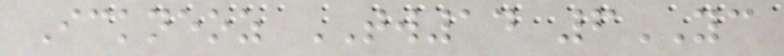Ickneoz TW14 6YC
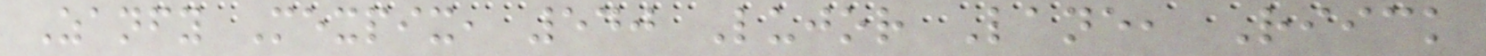Zanfy Mexpix, 540 Lujor Lane, Riick
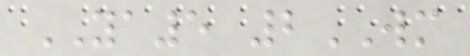YA5 2WM
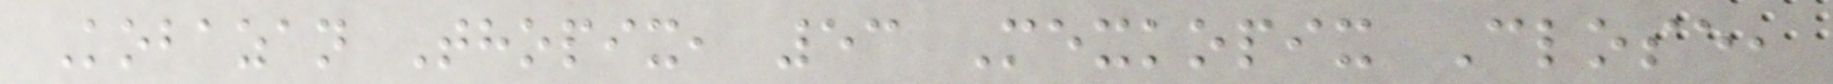Kobazan Thopix, 53 Mexkopix Close,
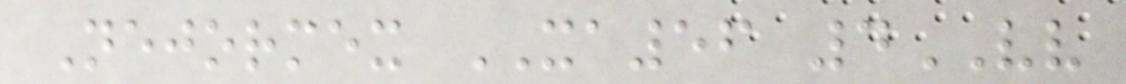Nejormex XA56 4VV
